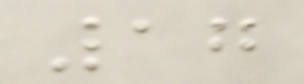17
